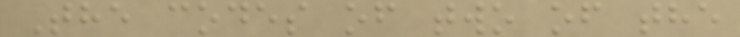The codes of two of the
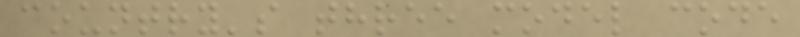country's three model code
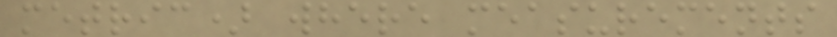metric) where measurements
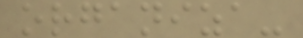organiza-
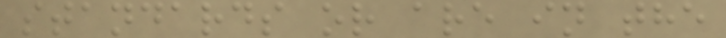standards or are in the
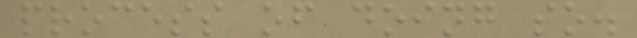process of doing so.
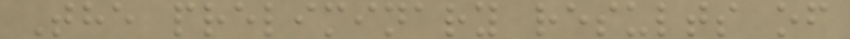The preliminary results of
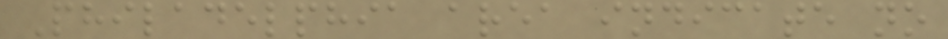Philadelphia area indicate no
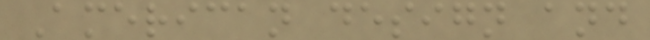American design and
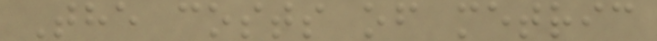The costs of metric
